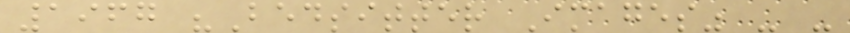1967 "Bedsitter Images" - -
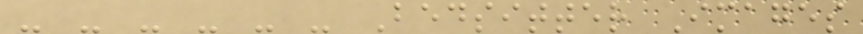- - - - - - Bedsitter Images
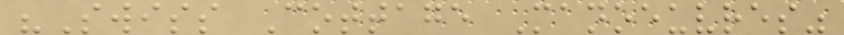"Swiss Cottage Manoeuvres"
